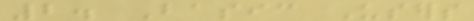2. Basic Users
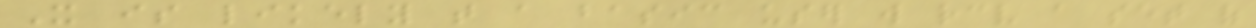It is likely that a basic user will receive a set of
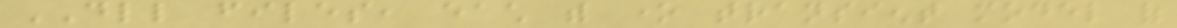DLL files, each with one transient model of
